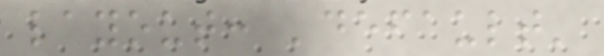layout: 'default'
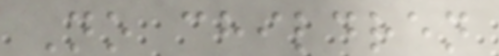No children
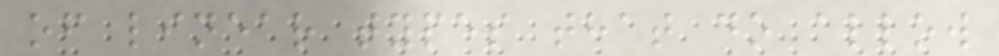of linear types that do allow
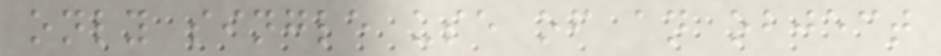only single use of an object
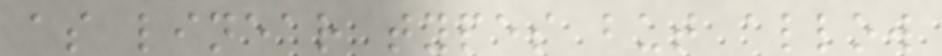as linear types but allow
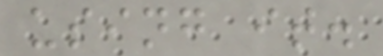using it.
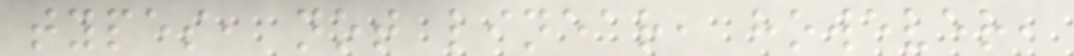types, not linear, however,
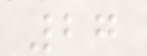27
